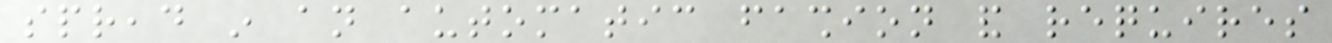spread in an automatic fashion and requires
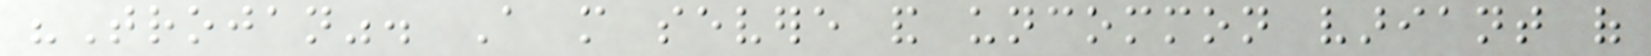"Trojan". A more severe and uncommon variant of
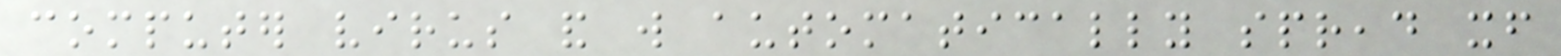computer virus and will automatically spread itself
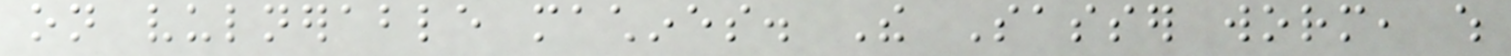on vulnerable machines. The Sasser worm, which
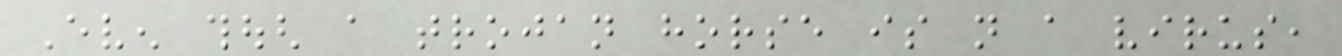Even though a trojan horse is not a virus,
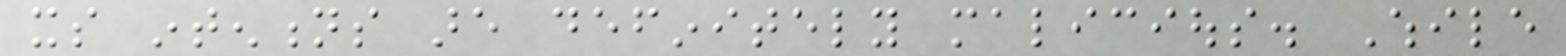its intentions are definitely malicious. While
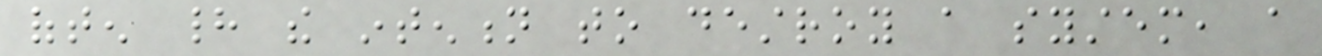often had the intention to destroy a system, a
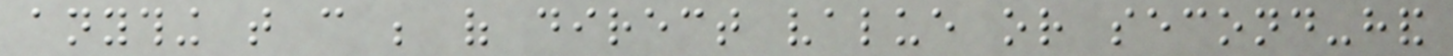anything that can be of direct value or second-hand
